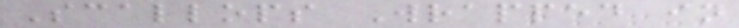Scallops Wrapped in
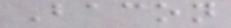Bacon
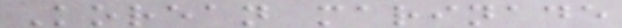Korean marinade
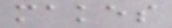makes
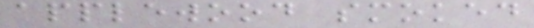applewood smoked
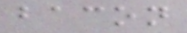bacon
